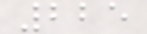225
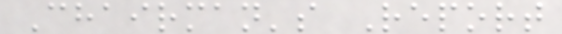Chairman's Report
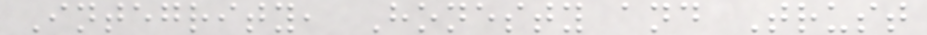Integrity, Honesty and Trust
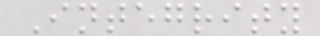Integrity
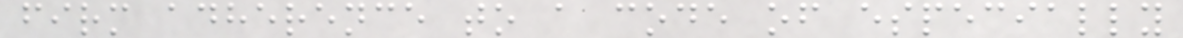firm adherence to a code of especially
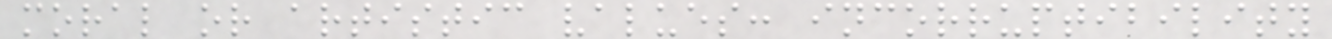moral or artistic values: incorruptibility
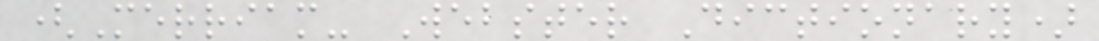(Merriam- Webster Dictionary)
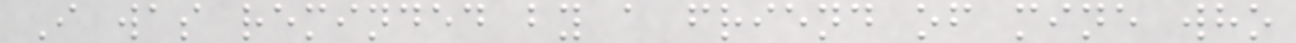I was reminded by a friend of mine who
